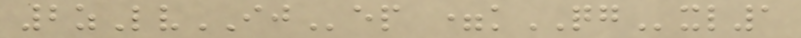2zLvIJep =kQGxl1
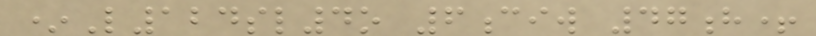*L124sl4o 6ciw 47h+
